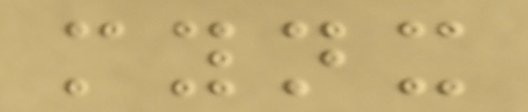mynx
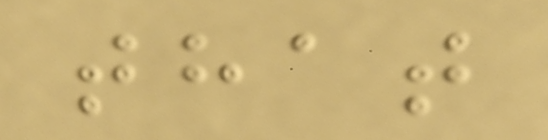that
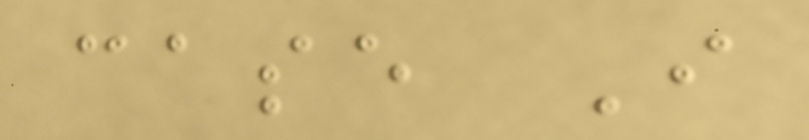case I
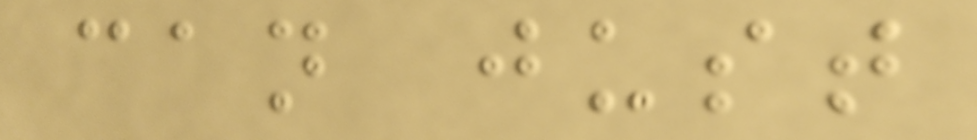can just
